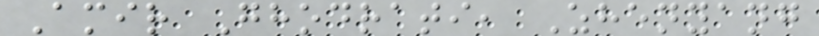Amir Ghodrati, Zhenyang
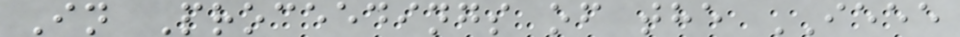In Proceedings of the IEEE
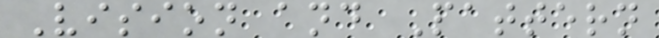Vision and Pattern
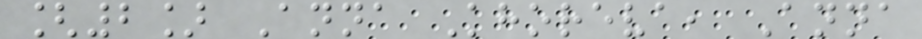[2] Anna Khoreva, Anna
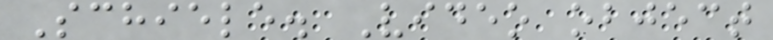Schiele. Video object
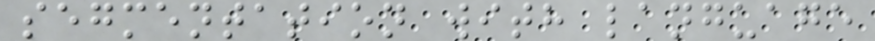segmentation with language
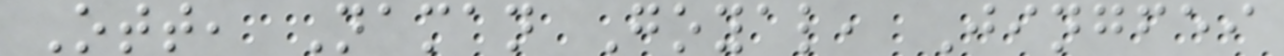Ott, Naman Goyal, Jingfei
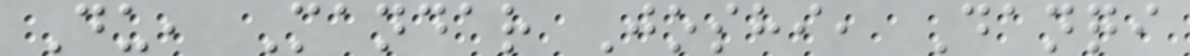Du, Mandar Joshi, Danqi
